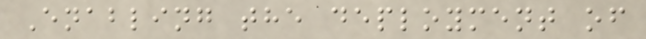Enabling the deployment of
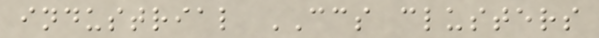industrial CCS clusters
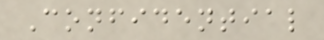Confidential
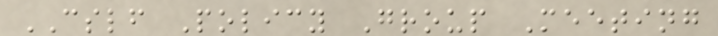CSLF Policy Group Meeting
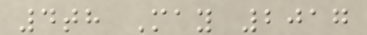4th May 2017
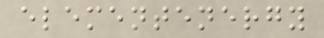elementenergy
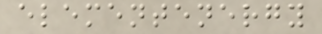elementenergy
